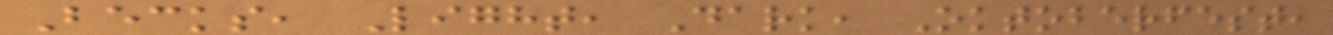Becks, Light, Dark, Oktoberfest,
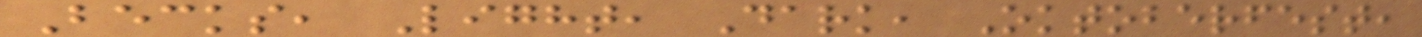Becks, Light, Dark, Oktoberfest,
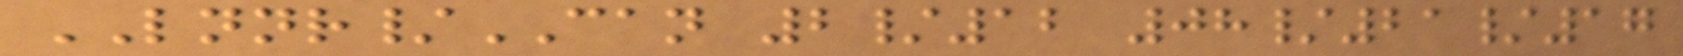LNNR/CAN 2/12 08/21/17
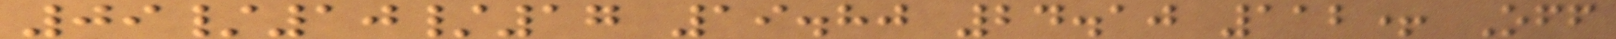09/10/17 19.80 24.10 112+ Off
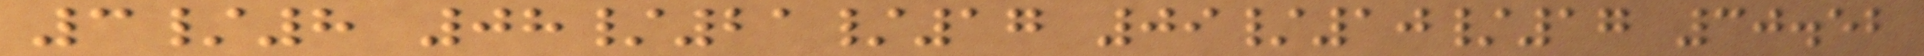3/8 08/21/17 09/10/17 30.52
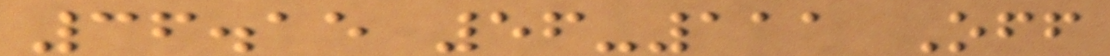36.15 56-111 Off
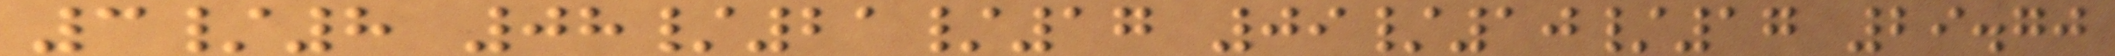3/8 08/21/17 09/10/17 29.70
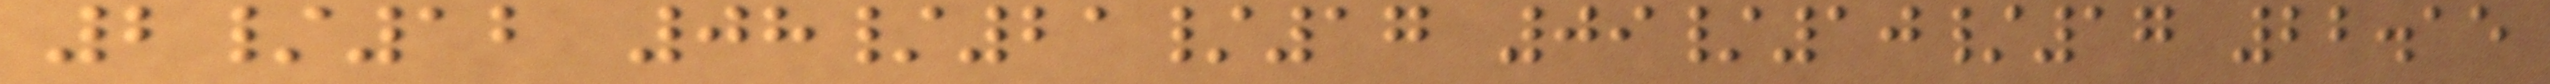2/12 08/21/17 09/10/17 22.15
